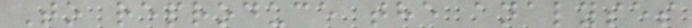To reproduce the analyses
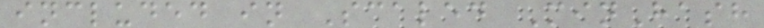included in Scaled MinHash
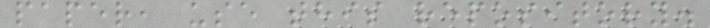paper, use this repository.
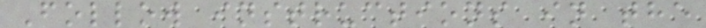Follow instructions in the
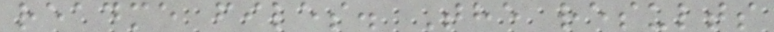readme files. The results
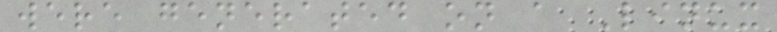were generated on a Linux
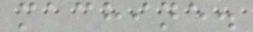machine.
